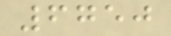6750
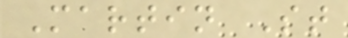Martin St
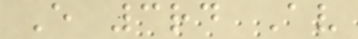E 3rd Av
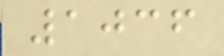1036
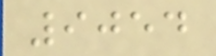9054
